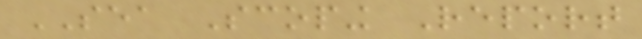SEA Scoping Report
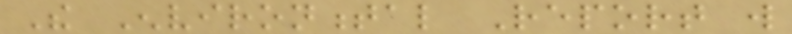The Environmental Report will
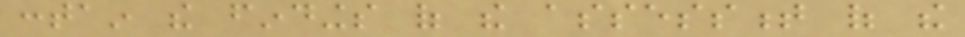contain the findings of the assessment of the
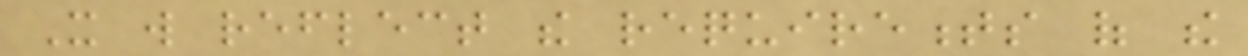It will reflect the requirements of the
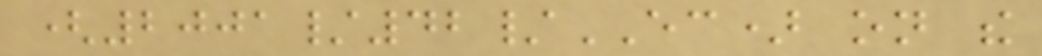(2001/42/EC) on the
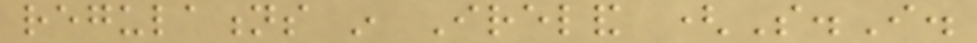regulations in Ireland (S.I.
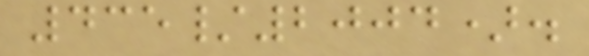435/2004).
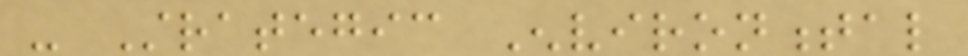- Strategic Environmental
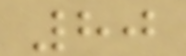80
